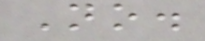No.
